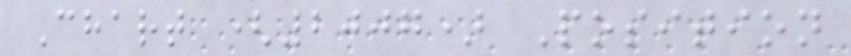Chart (2007) Position
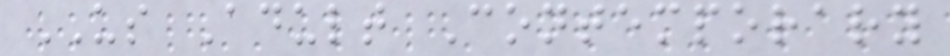US Adult Contemporary
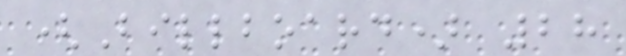(Billboard) 28
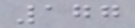177
